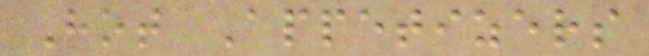Hot Appetizers
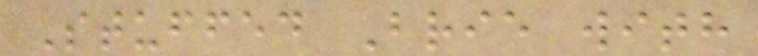Stuffed Brie with
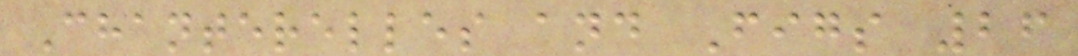Chanterelles and Figs 26
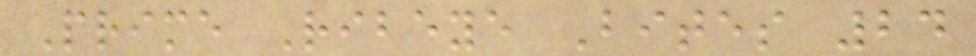Prime Ribeye Bites 24
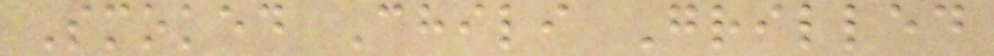Smoked Chili Grilled
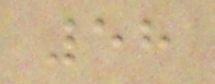58
